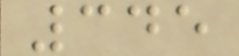345
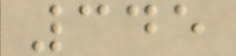345
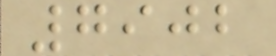7902
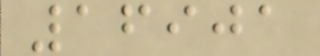16901
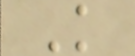K
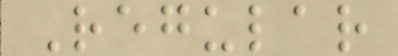Regular
